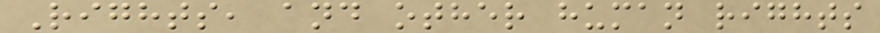Rights, and other human rights
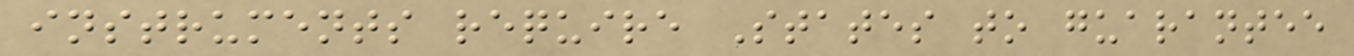instruments require States to guarantee
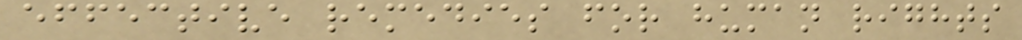effective remedies for human rights
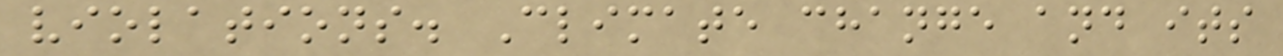violations. Climate change and its
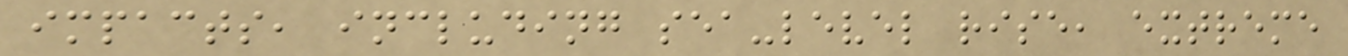impacts, including sea-level rise, extreme
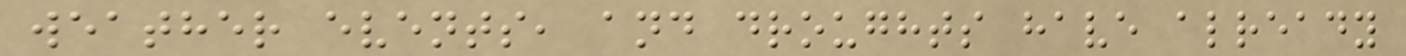weather events, and droughts have already
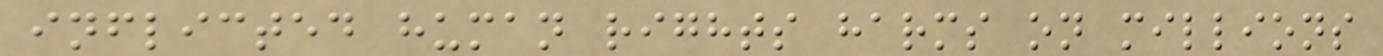inflicted human rights harms on millions
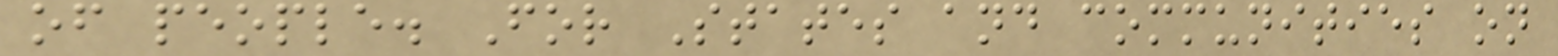of people. For States and communities on
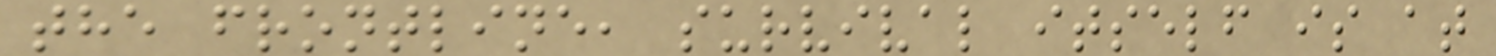the frontline, survival itself is at
